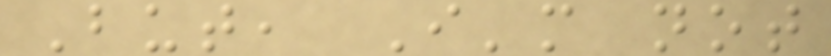But, I'm not
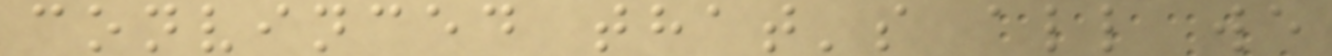convinced that's all we
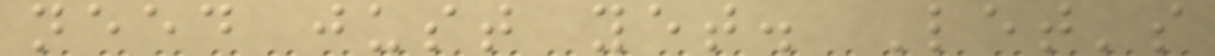need just yet. Let's
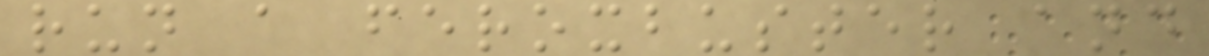run a feroxbuster and
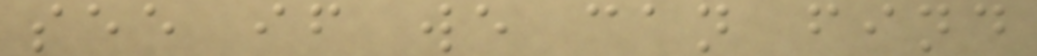see if we can find
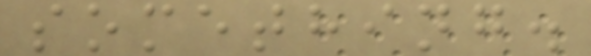something.
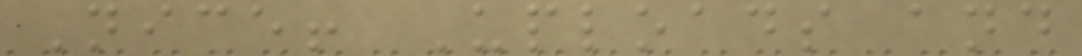Nice! Uploads and
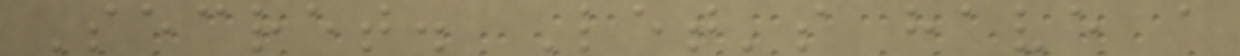Secret. Let's have a
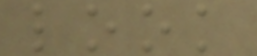look
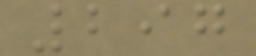297
